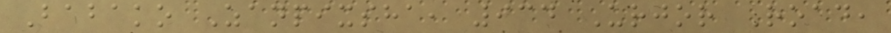Babako Zanpixsha, 934 Urjor Road,
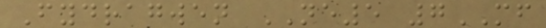Fydragwen NE5 7MF
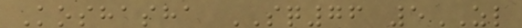Koshasha SQ76 5ZL
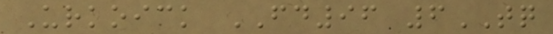Urkoick FD96 6TQ
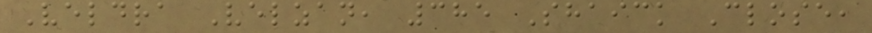Veldra Velzan, 385 Shaick Close,
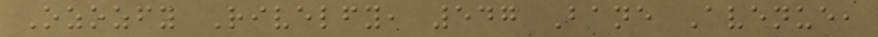Ozozfy Rivelfy, 547 Bane Avenue,
